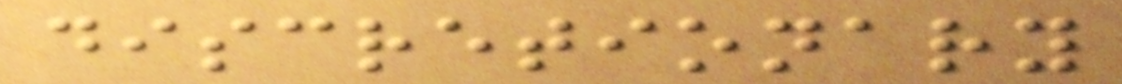discretionary
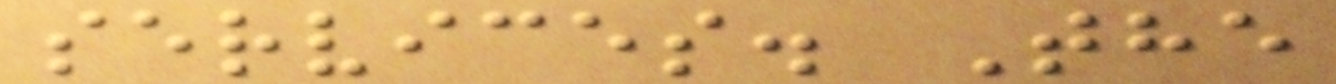services. The
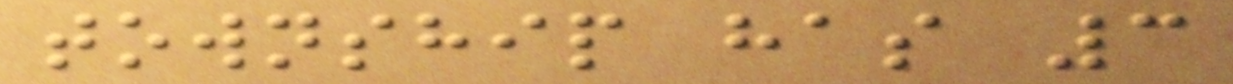township has 3
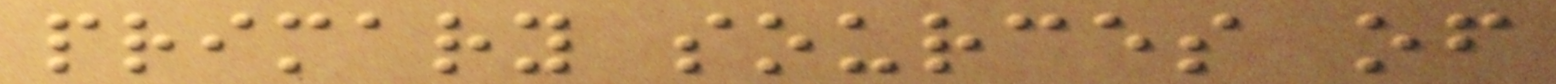primary sources of
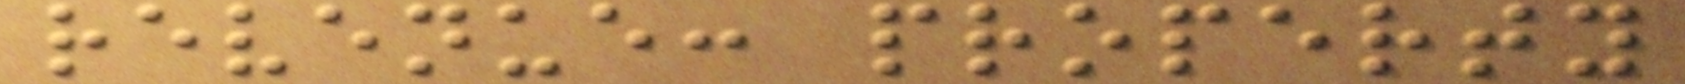revenue: property
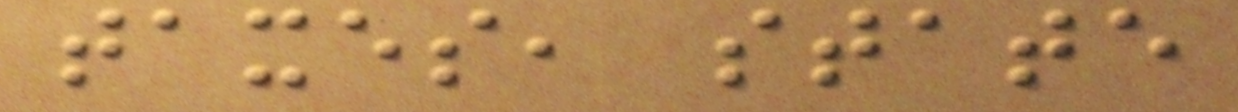taxes, state
